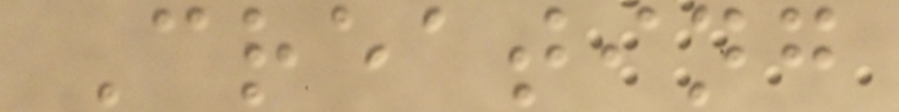Creating
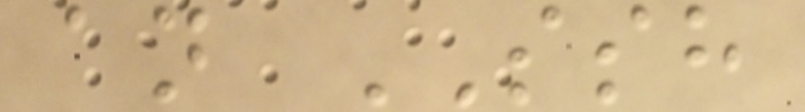an SSH
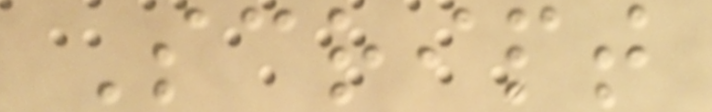Script
